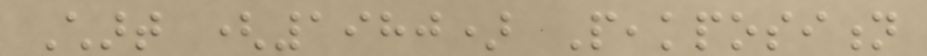Chart (1980) Peakposition
